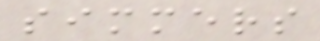simmers
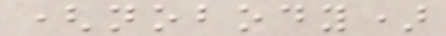(nobody)
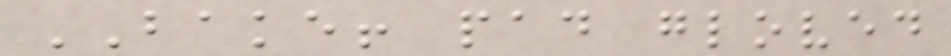BAKE! pad gloved
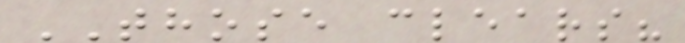THOSE clears?
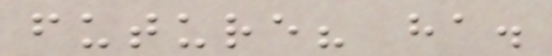future? ha.
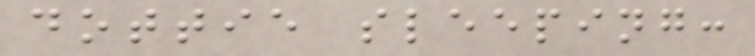dottie sleeping:
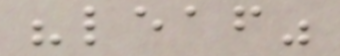"leaf"
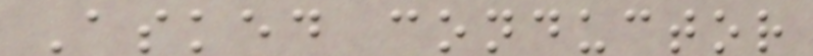Asked conductor
